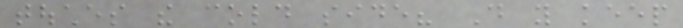touches the cold side? Do you keep
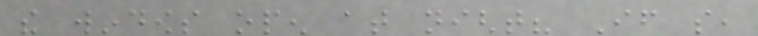the windows open at night? If so,
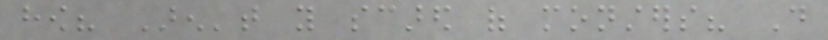how? Aren't you scared of monsters? Do
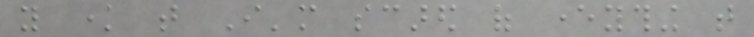you know that I'm scared of everything that
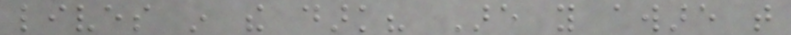lives in the dark? Are you aware that
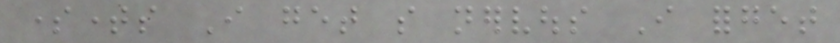sometimes I get so nervous I forget
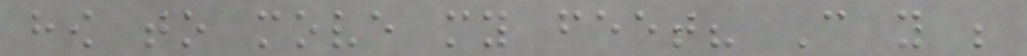how to move my feet? Can you be
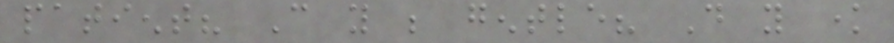patient? Can you be gentle? Do you know
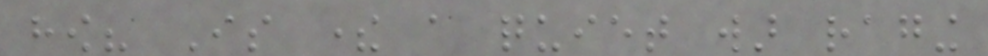how? Is there a quiet war raging
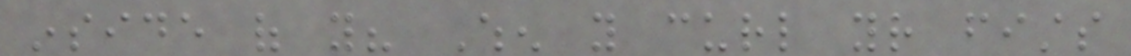inside of you? When you curl your fists
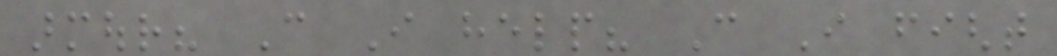armour? Can I help? Can I fight
